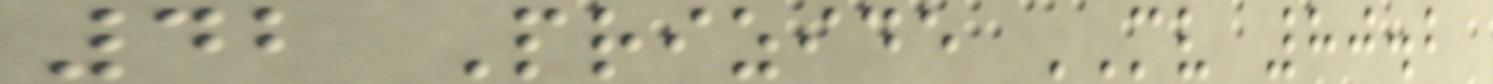42 Prizide MV 80.2
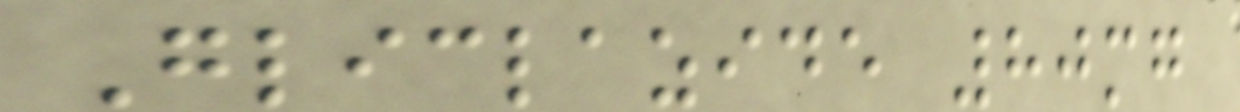Gliclazide 80mg
